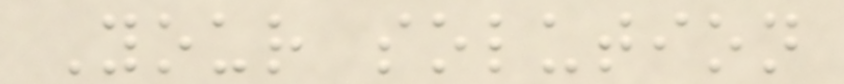Your solution
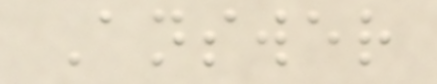Answer
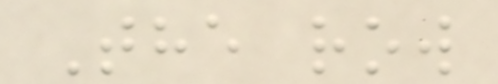The row
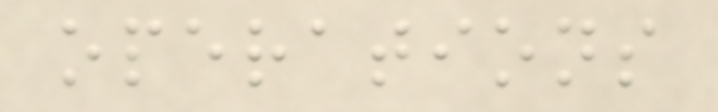operations
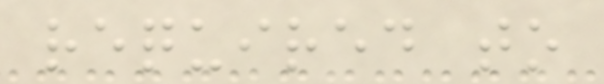required to
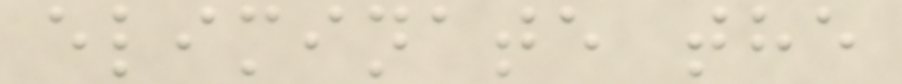eliminate the
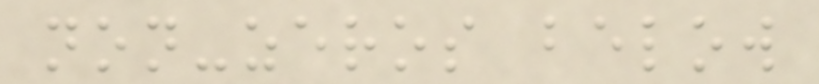non-zeros below
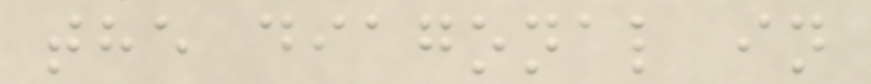the diagonal in
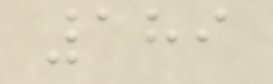189
